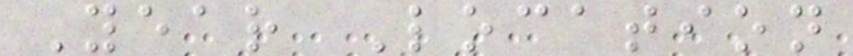Year Location
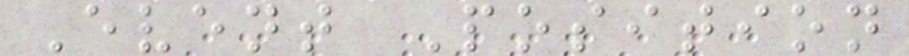Event Position
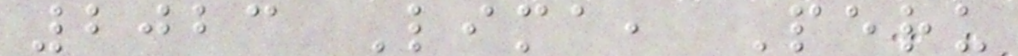2023 Lima, Peru
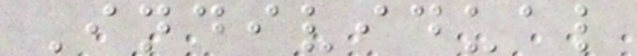Individual
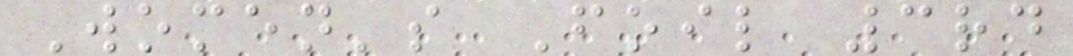Women's Foil 3rd
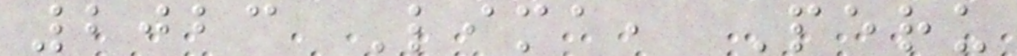2023 Lima, Peru
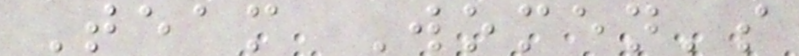Team Women's
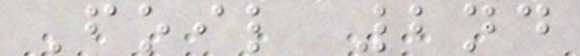Foil 2nd
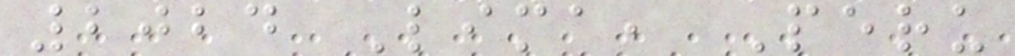2024 Lima, Peru
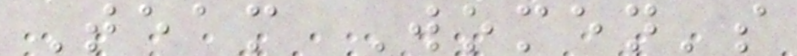Team Women's
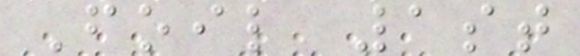Foil 1st
